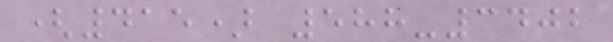(415) 588-3402
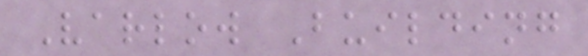Varlow Building
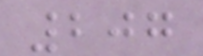207
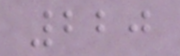220
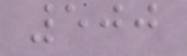500
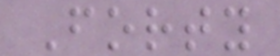Forty
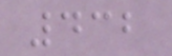432
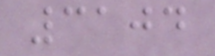3104
